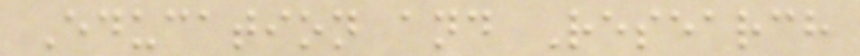Education and Research
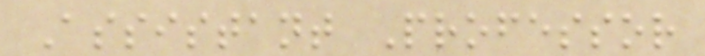Assistant Professor
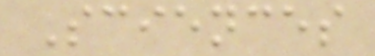Sciences
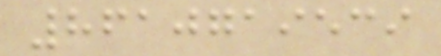8610719539
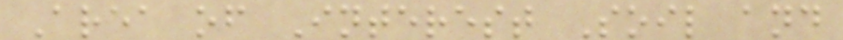Area of Interest Soil and
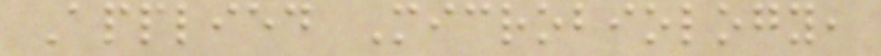Applied Microbiology,
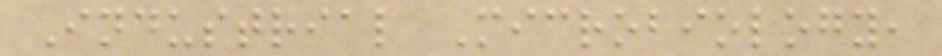Industrial Microbiology,
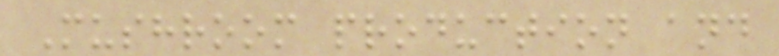Mushroom production and
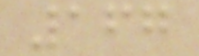167
